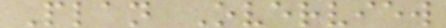Plan Overview
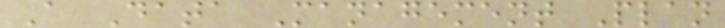A Data Management Plan
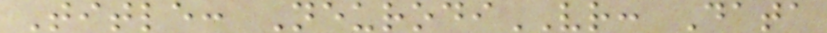Title: NeurodiVR: Data
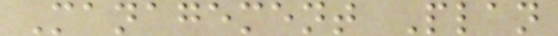Management Plan
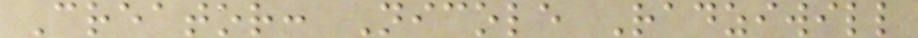Creator: Nicole Radziwill
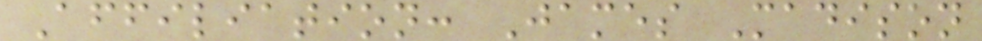Affiliation: James Madison
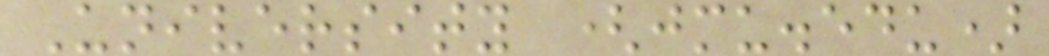University (jmu.edu)
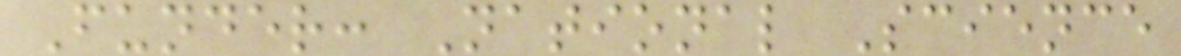Funder: National Science
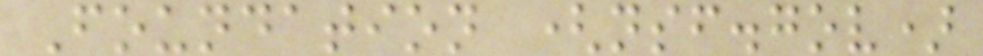Foundation (nsf.gov)
